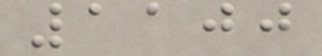1100
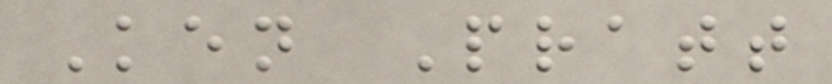Ken Pratt
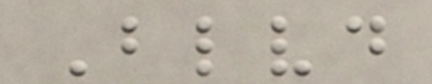Blvd
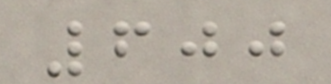600
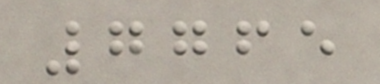7765
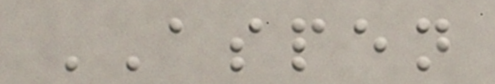ASPEN
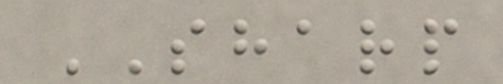SHARP
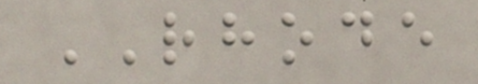RHODE
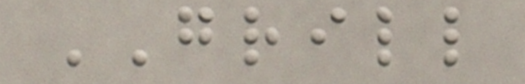GRILL
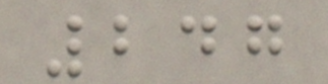247
